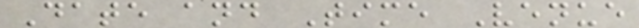Date and Time Venue
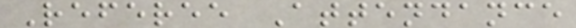Referee Attendance
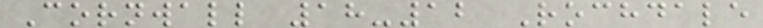Cornwall 18-12 Rochdale
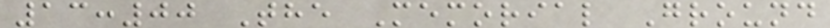13:00 The Memorial Ground
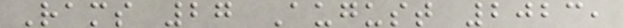Rams 27 August 2023,
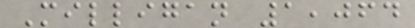Milligan 1,064
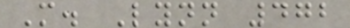M. Lynn 472
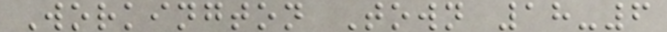Workington Town 18-6
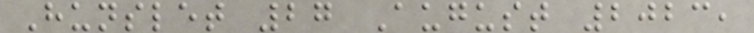Hunslet 27 August 2023,
